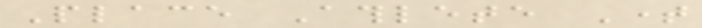Place Athlete Time
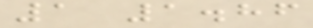1 1.86
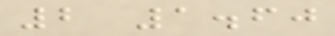2 1.60
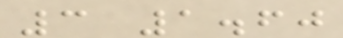3 1.60
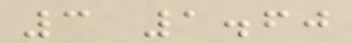3 1.60
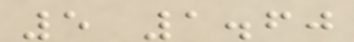5 1.60
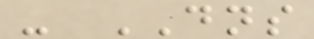- DNS
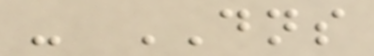- DNS
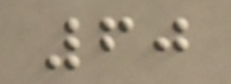60
